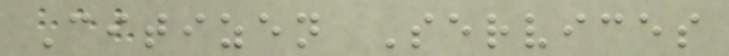Citizen Services
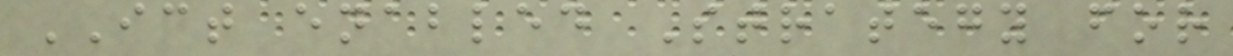ICT enabled Strategy for
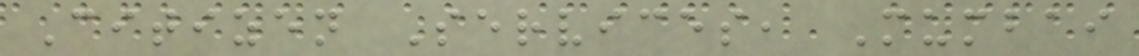Citizen Services, Mumbai
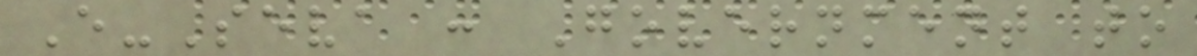E-Seva : Government to
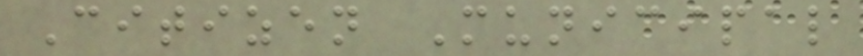Citizen Municipal
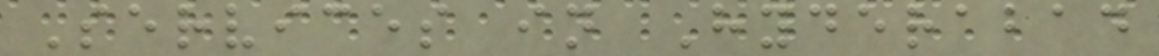Services in Hyderabad
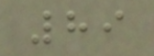89
